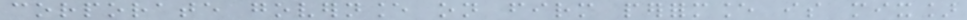corporate governance on firm performance is mix]
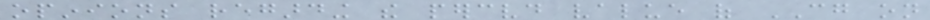opinions regarding the perceived value of CG on
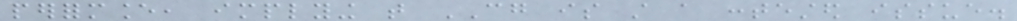performance, implying that CG is still a contested issue.
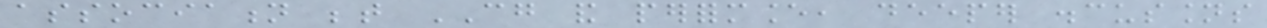association between CG and performance, deeper discussions
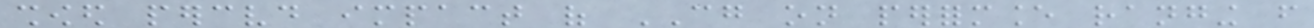showed perceived impact of CG on performance ranging from
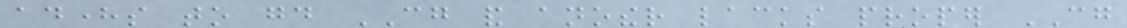adheres to good CG and another lacks proper CG
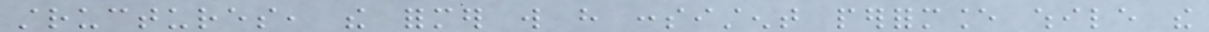structures, the former will have consistent performance while the
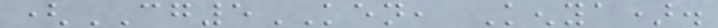(CG5KEN, Kenya).
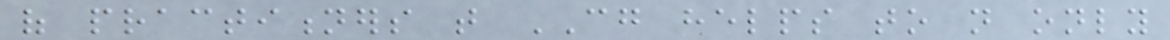of practitioners that CG helps to not only
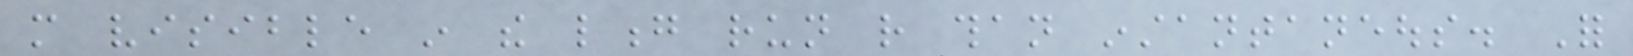more visible in the long run rather than instantaneous. For
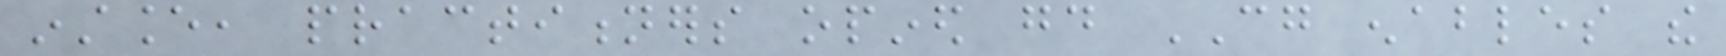instance, practitioners opined good CG enables the
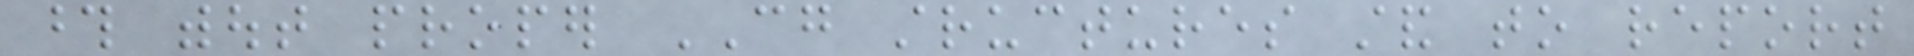those without proper CG structures stand to report
